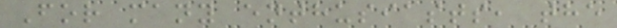For many enthusiasts, the
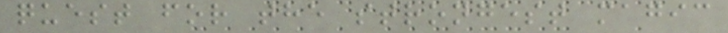quest for the strongest magic
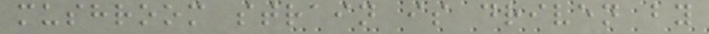mushroom strain is driven by
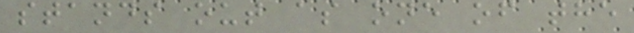stands out as one of the
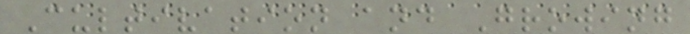Cultivation and Growing
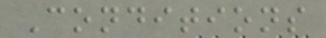Conditions
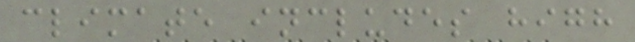climate includes high
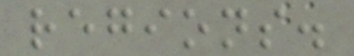regions.
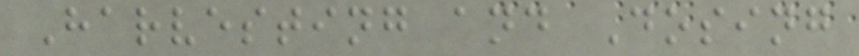Harvesting and Dosing
